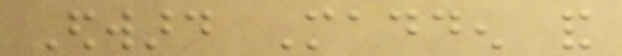Edward Madden and
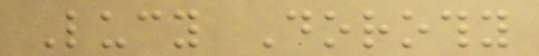Lucy Dorothy
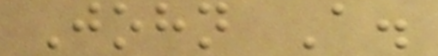John A.
